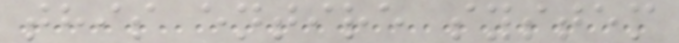this entire system
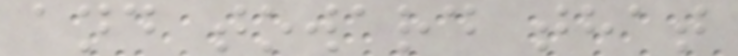and toward that
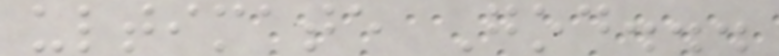ultimate God...
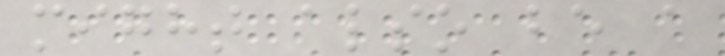might also be a
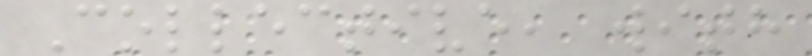Collective, with
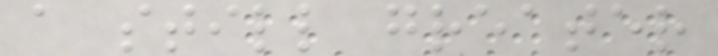a still greater
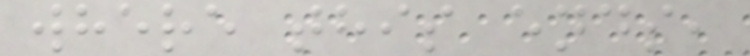where this ends,
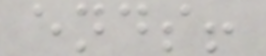ends!
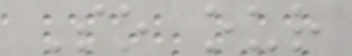So our
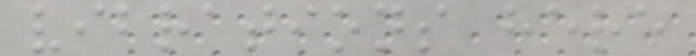vibrations here
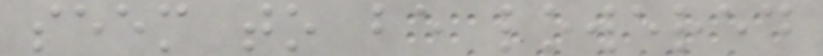seem to be lowered
